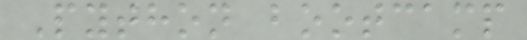Python bootcamp
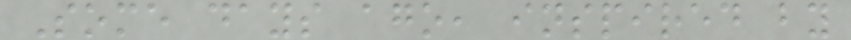Some days ago, inspired by
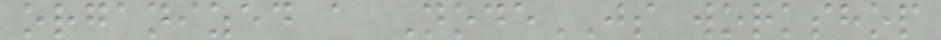organized a NodeJS workshop
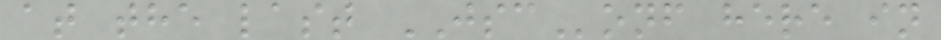at the last JSConf here in
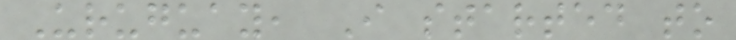Uruguay, I started to
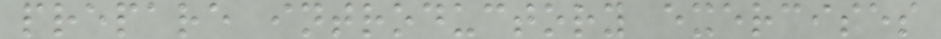prepare introductory exercises
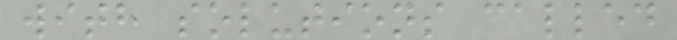with solutions called
